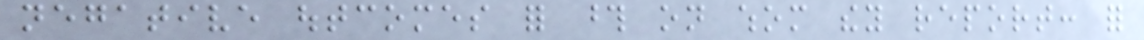negative outcomes for those on whom they report: for
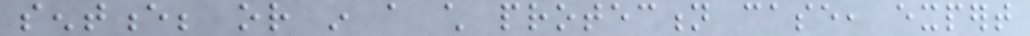sentence; or in a child protection case, expert
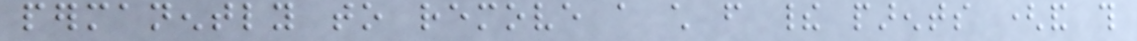permanently to remove a child from their parents (and this
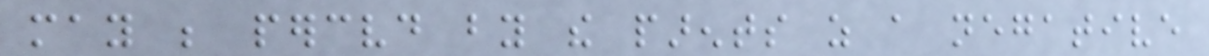may be perceived by the parents as a negative
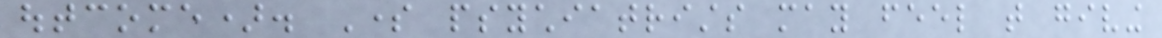outcome). Some psychiatrists may feel that giving
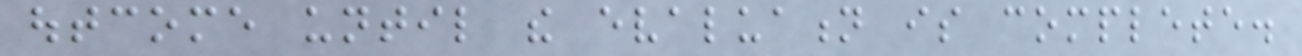outcome until the evaluation is complete.
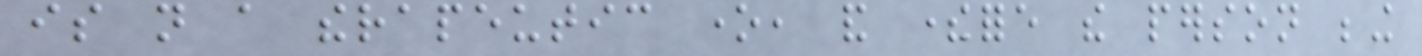is not a therapeutic one, and therefore the person being
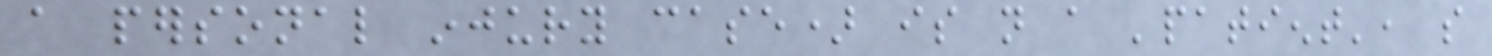a personal injury case) is not a 'patient', so
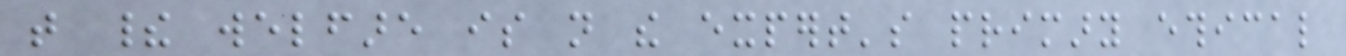that their welfare is not the expert's primary ethical
